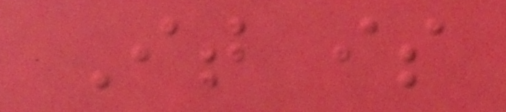It is
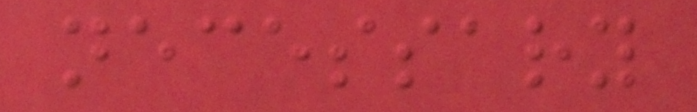necessary
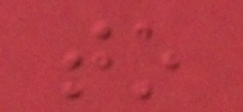to
